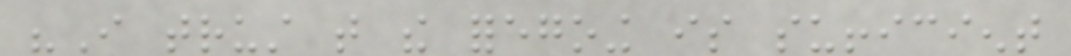"I trust that the foregoing is sufficient
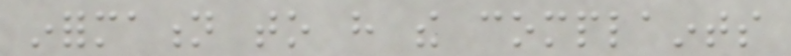information to have the complaints
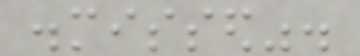dismissed".
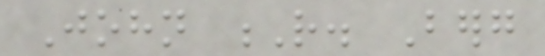John R. Berg
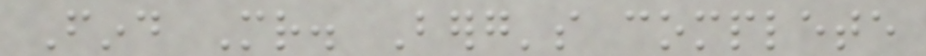Find Mr. Berg's complete
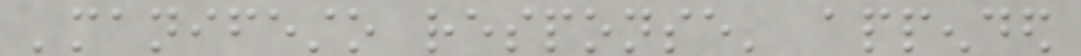'manifesto response' appended
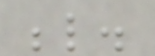below.
